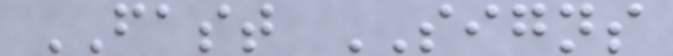FAST SIGNS
